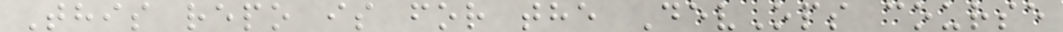This repo is for the DevOps course
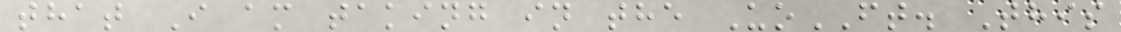that I am taking in the UoFT. This
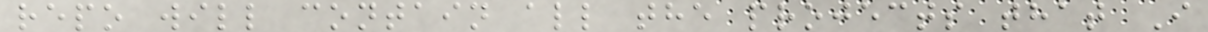repo will contain all the projects that I
